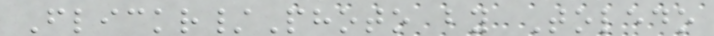Flickr/Photo by Toledo
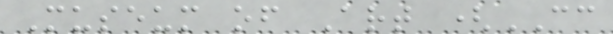Museum of Art (CC
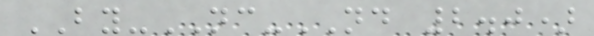BY-NC-ND 2.0)
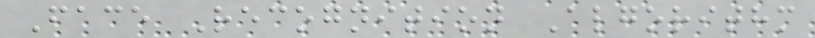Face Recognition Algorithm
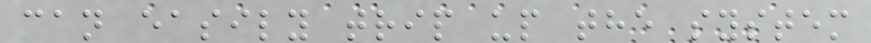can easily trip up the system
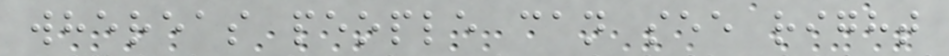whereas people can see right
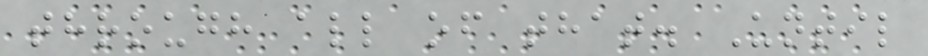through all of that. Until
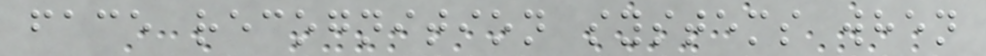face recognition systems when
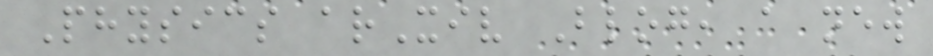Physics arXiv Blog, a new
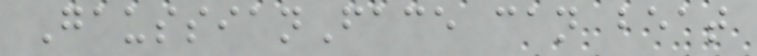GaussianFace can beat
